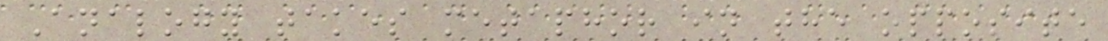Analogy takes metaphor in the opposite
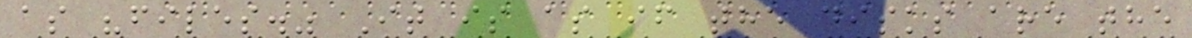as "files." It is as if the disks are the
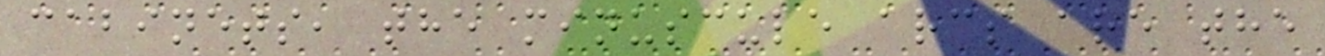cabinets, the minuscule arcs are the
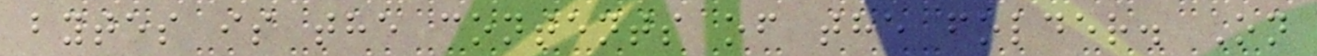bytes is the contents of the folder. On
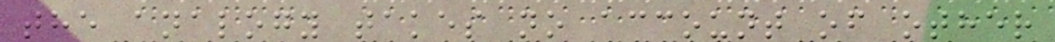the analogy takes no account of other
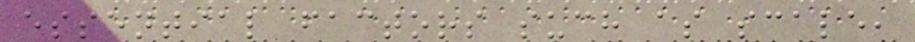essential factors such as scale,
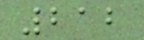212
